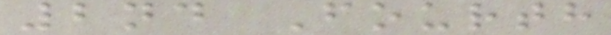2nd Fourth
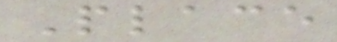Place
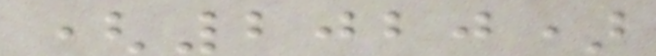(2020)
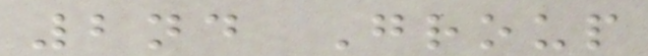2nd Group
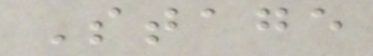Stage
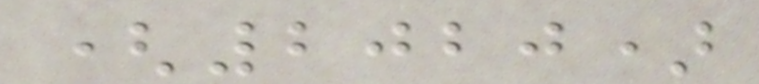(2020)
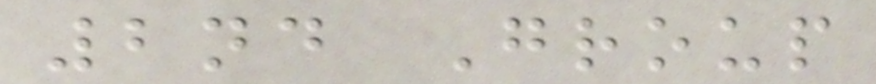2nd Group
